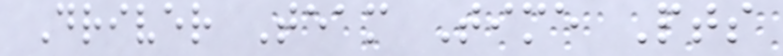Driver Team Time Pts
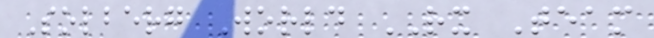Solberg World RX Team
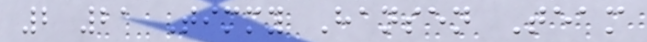2 21 Timmy Hansen Team
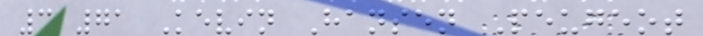3 71 Kevin Hansen Peugeot
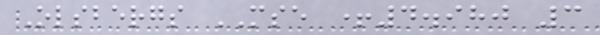Olsbergs MSE +4.980 3
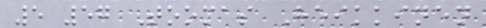5 57 Toomas Heikkinen
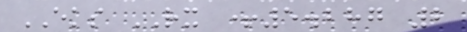EKS RX +5.287 2
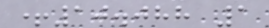+10.088 1
